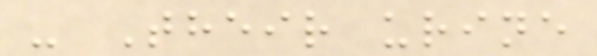- Their urine
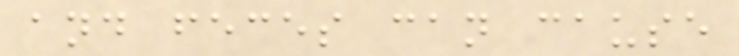and feces can cause
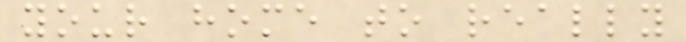your home to really
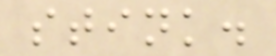stink.
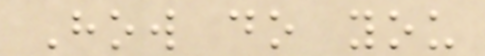How do you
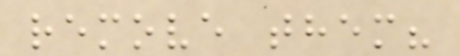remove them?
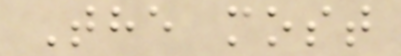The most
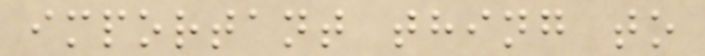important thing to
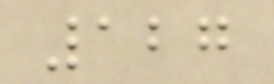127
